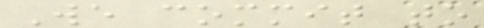We commit to
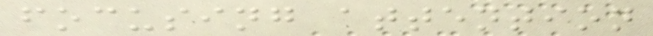focusing attention
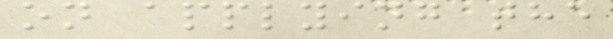on applying the
